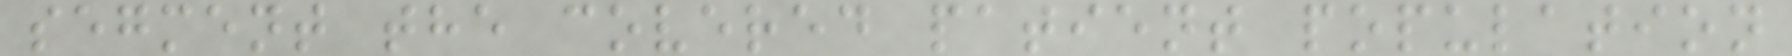segment the covered patient population
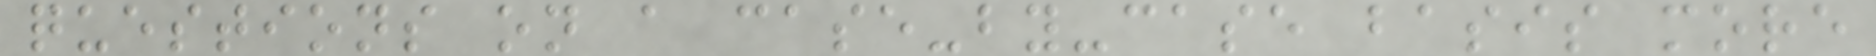questions on a case-by-case basis more
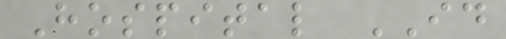Hospital ID
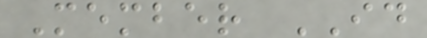Member ID
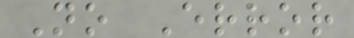No Error
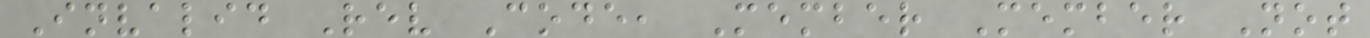Invalid Rev Code, Member Member Not
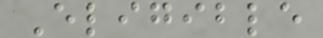Eligible
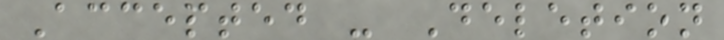Accepted - Deletion
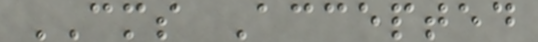CMS Accepted
